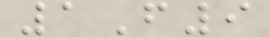1F9
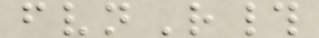fvnR#
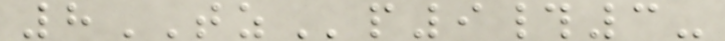8TZp9#3-
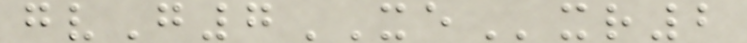gvG7XExr2
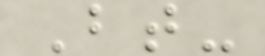Bt-
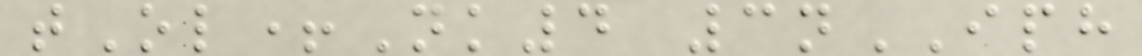tOl+Nk4 3nIPH
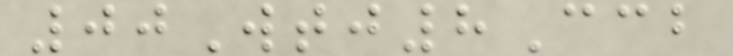00Wtj8Ccb
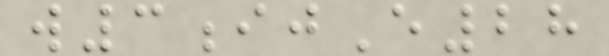w3ijE28
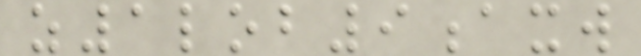z1lob9axw
